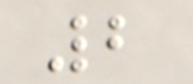2
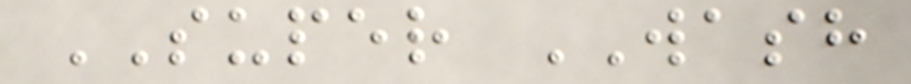SUPER WASH
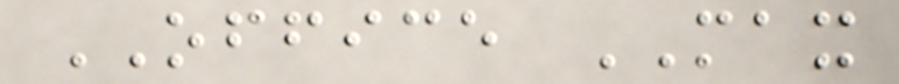OFFICE MAX
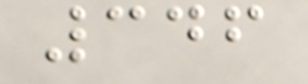346
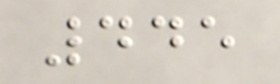445
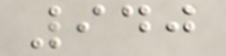940
